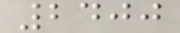2400
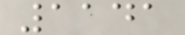1141
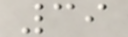39
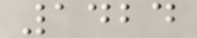1424
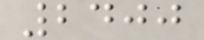2400
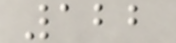122
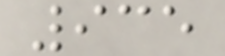935
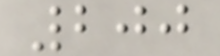200
